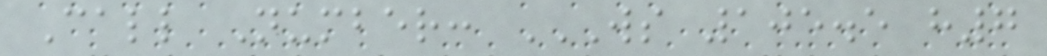Call Number: WS 105.5 H7
